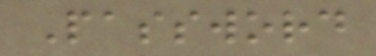Password
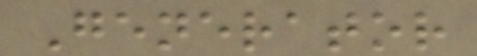Generator
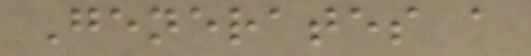Generates a
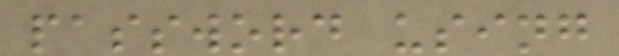password using
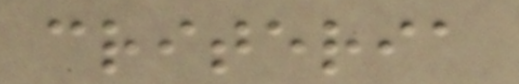criteria
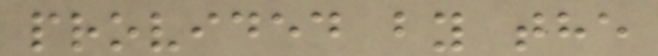provided by the
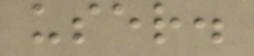user.
